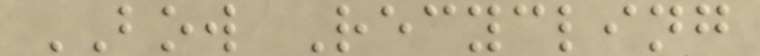BOW Recycling
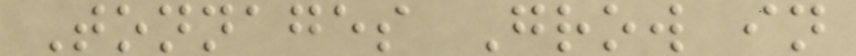Tonnages Grow in
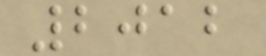2012
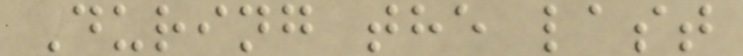During the last
